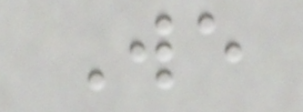We
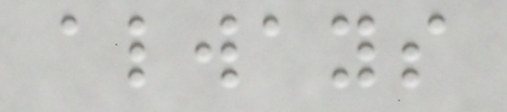always
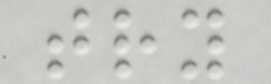try
